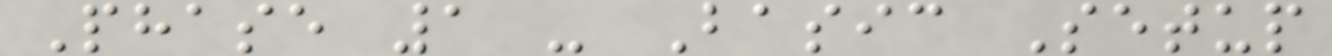Phase 1 - Basic Setup
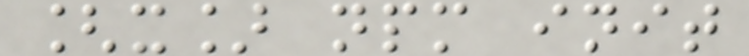[x] npm init
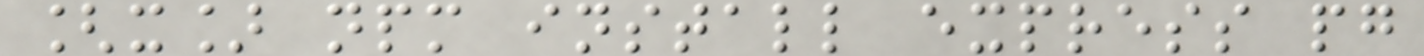[x] npm install express pg
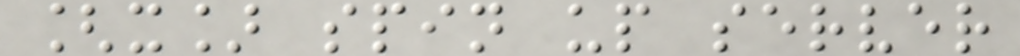[x] spin up server
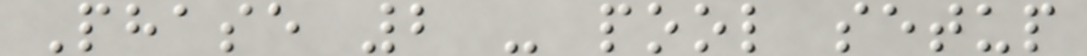Phase 2 - pool setup
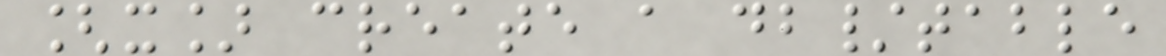[x] create a db/table
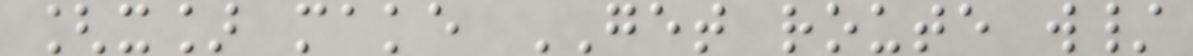[x] make GET route w/
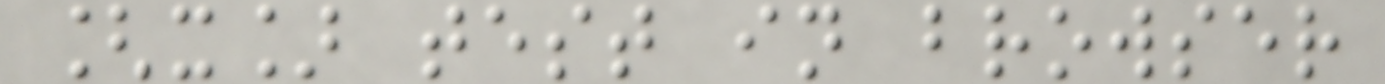[x] test in browser
